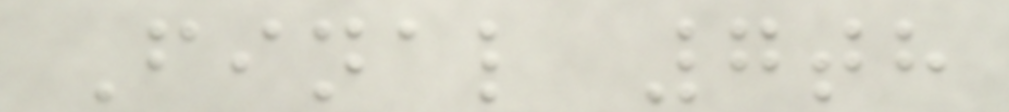Final 7th
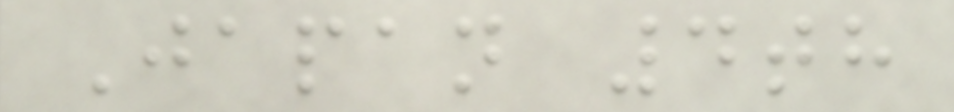Japan 4th
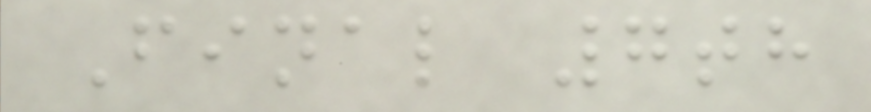Final 7th
